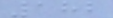182
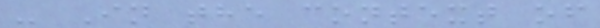- In the context of
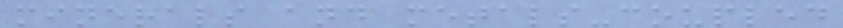minerals and metals-coupled
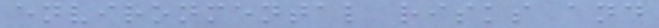environmental risks and
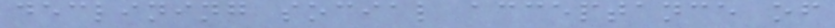declining social acceptance of
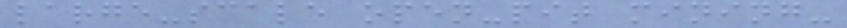large-scale open-pit mining-
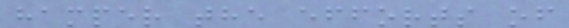hamper the efforts of
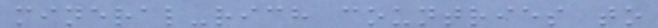mineral-rich countries to
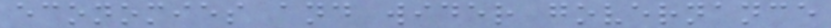economies and wider governance
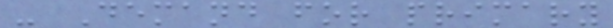- Demand for primary
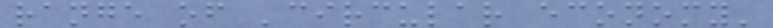range of 'circular economy'
